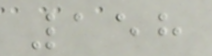158
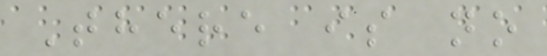There is no
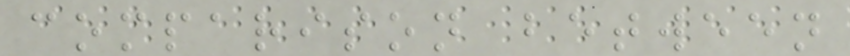comparison between
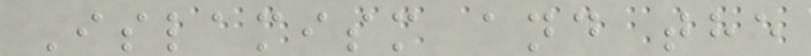Islamism and the
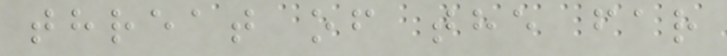threat of the far
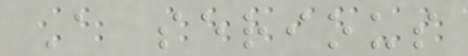A serious
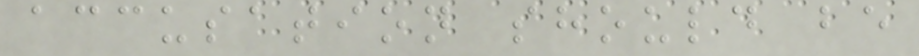accusation should be
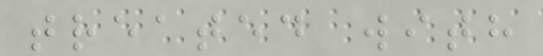treated with
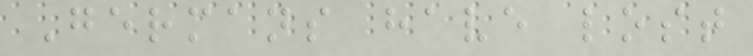Germans have lost
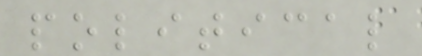political
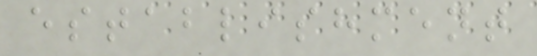establishment
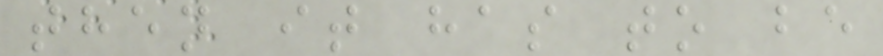then it has to be
